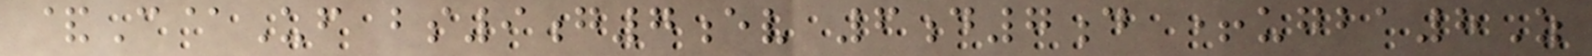&C@Uf bs9g7ev 6d7d +ugba8Z
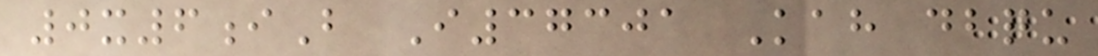0x6iB I37301 Kah dbqu
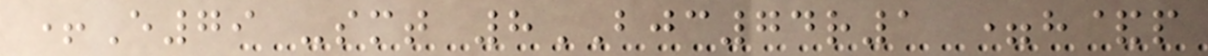+E79 -smt 8BJC74r1 =h&p
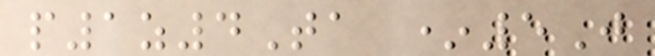p1z4Ta *5J
